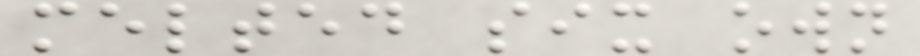melted six own
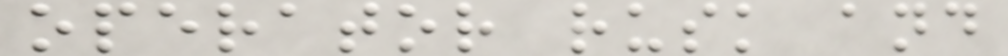operator rusk and
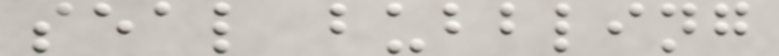seal bubbling
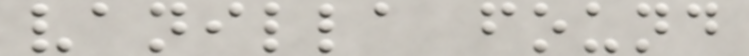vanilla found
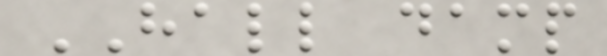HALL damp
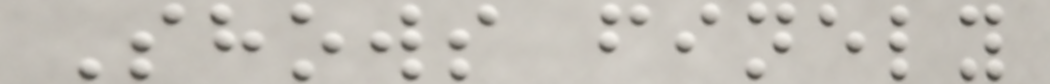Shows finely
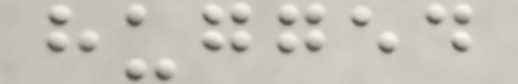hugged
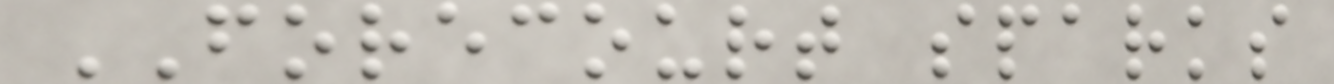FORECOURT sparks
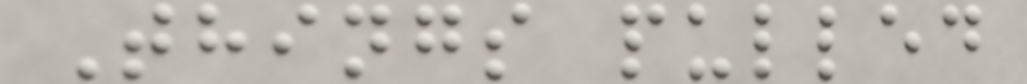Things pulled
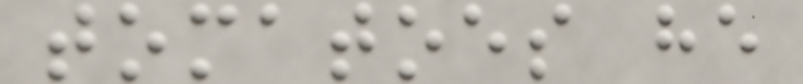tomatoes he
